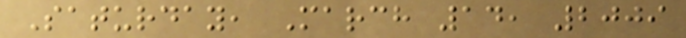Saturday, March 14, 2009
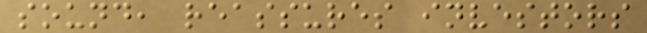sound, reassures investors
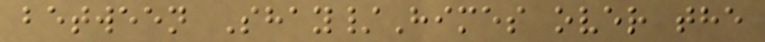between Shay/Himes over the
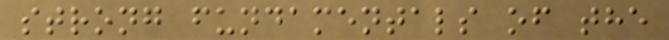strong fundamentals of the
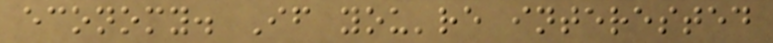economy. If you're interested
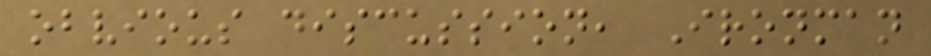obvious discussion, Ironman
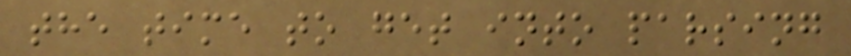the time to get into parsing
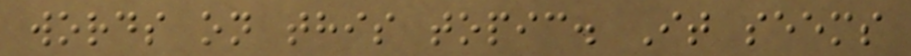words on this topic. It seems
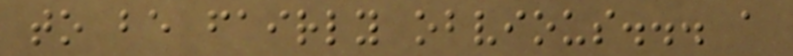to be fairly obvious... a
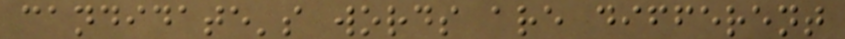candidate's words are different
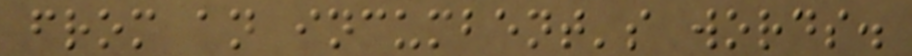from an incumbent's words.
